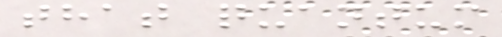that quantum
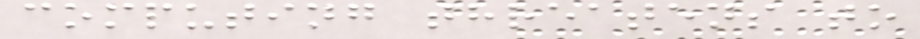computing threatens to
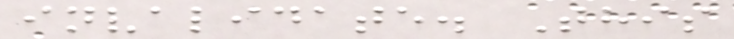invalidate. This
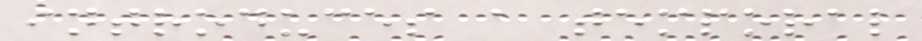introduces a temporal
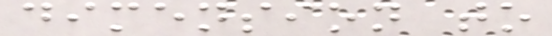dimension to
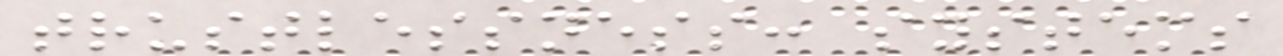trustlessness: systems
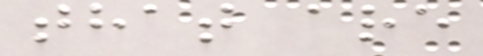that are
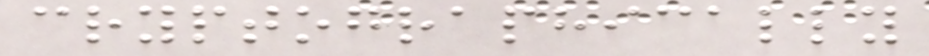cryptographically
